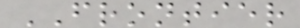FRONTIER
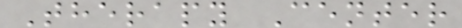Therapy Center
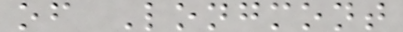of Longmont
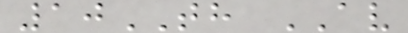10TH AV
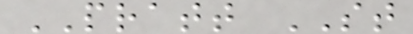PRATT ST
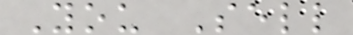You Sell
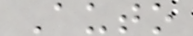Auto
